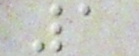1
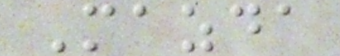Mazda
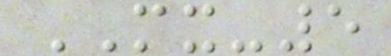MX-5
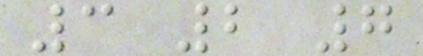3 2 7
